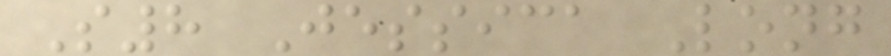S8 Jessica Long
